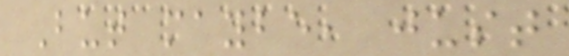But maybe, just
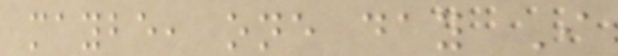maybe, one day I
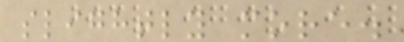slightly more.
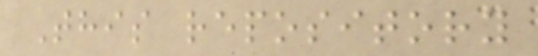This repository
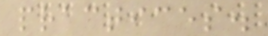practices.
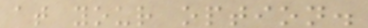at your option.
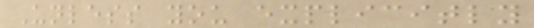Unless you explicitly
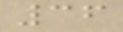36
